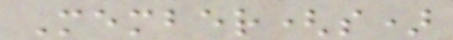Member(s)
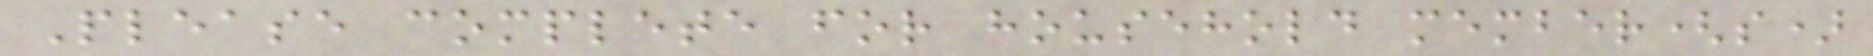Please complete for household member(s)
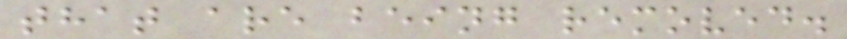that are being removed.
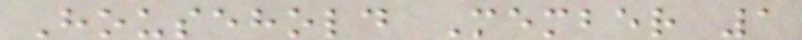Household Member 1
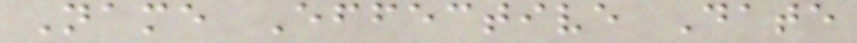Name Effective Date
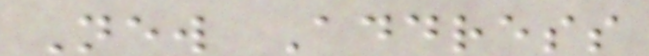New Address
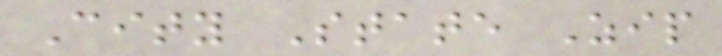City State Zip
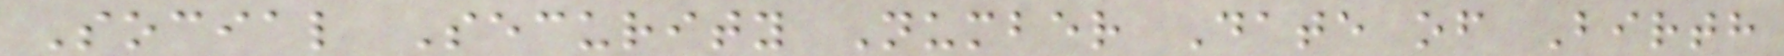Social Security Number Date of Birth
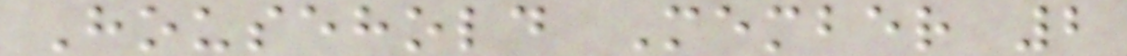Household Member 2
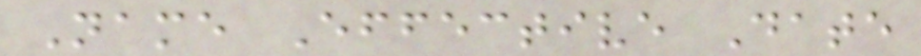Name Effective Date
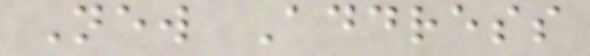New Address
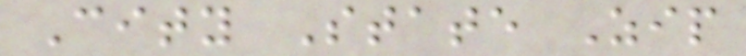City State Zip
